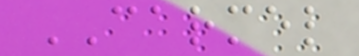CARMEL
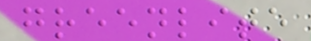greenlite
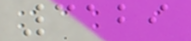3129
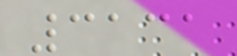3131
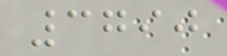3790
